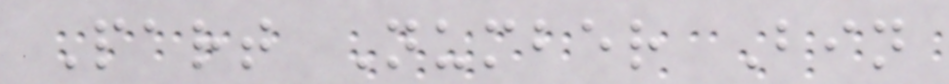Part Number Bin
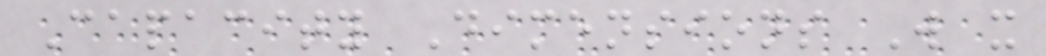Capacity Dimensions W x
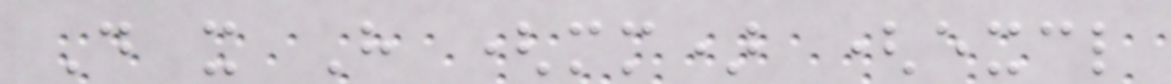D x H (mm) (excl
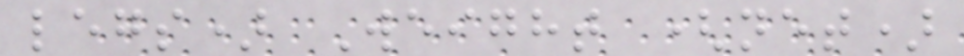legs) Weight (net)
